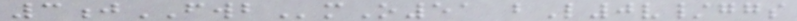3jFWBmO51 bL0v/ggs
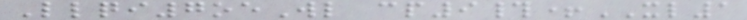Llqi7oeWl cp9#+XL1
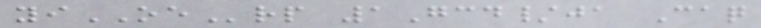yiOErp 1Gcd/ja Caq
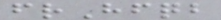frHfqb
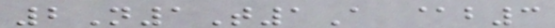2N1T1A @b3
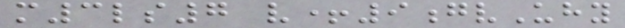m3ls7 v+9gvUhy
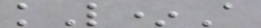kL*A
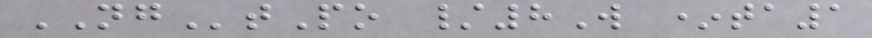NGtPo /8W *ta1
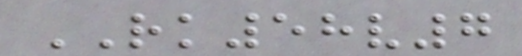RK58v7
